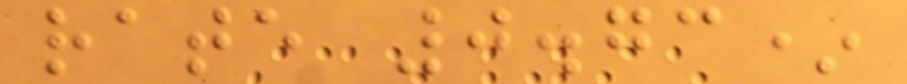rate 0.73*
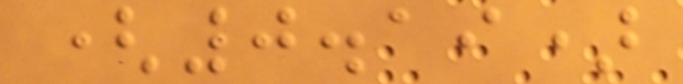(0.19)
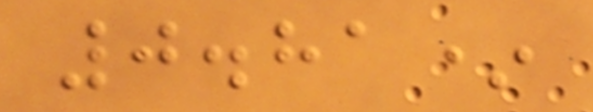0.81*
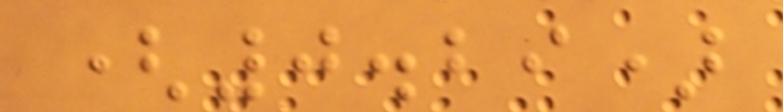(0.29)
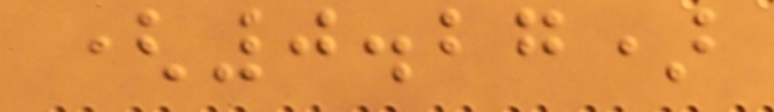(0.27)
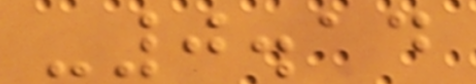-0.14
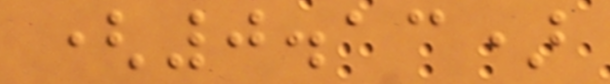(0.13)
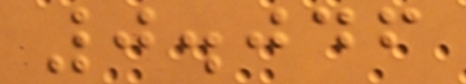0.046
